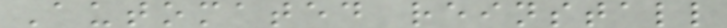Automated reinstall
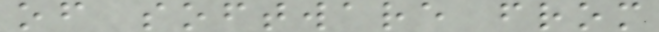of software from
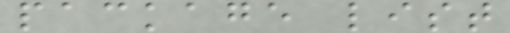package list
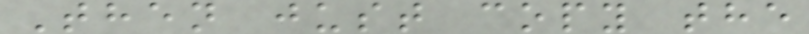Then just copy the
